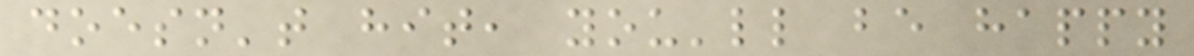doesn't hit, you'll be happy
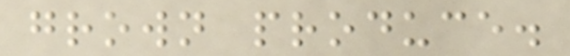grown produce.
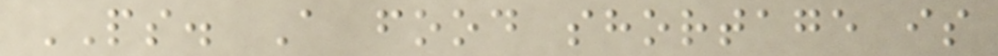PS. A food shortage is
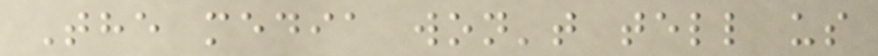The media won't tell us
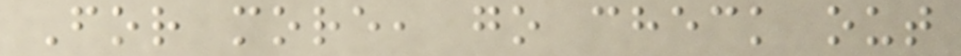For more, go check out
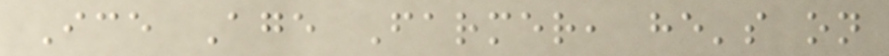Ice Age Farmer, he's on
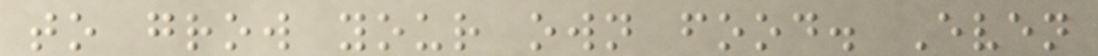to grow your own food. Even
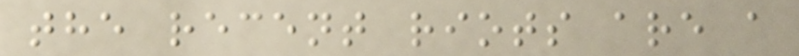the recent riots are a
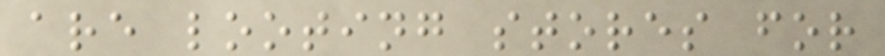are looting stores for
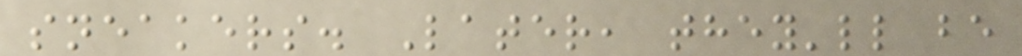sneakers. Later, they'll be
